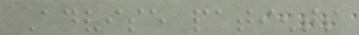Advise patients
